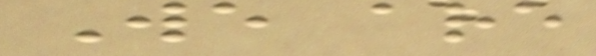We are
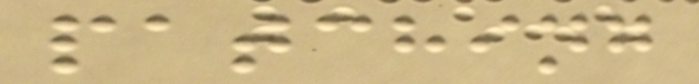patching
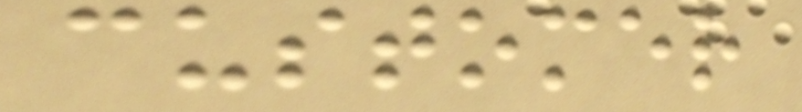customer
